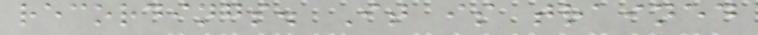recordings. It is trained
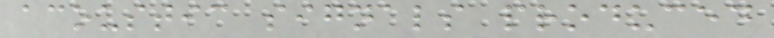acoustic signals produced
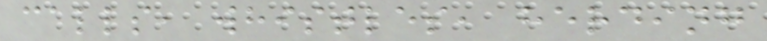calls, whistles, herding
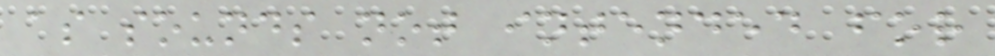as sounds not intended for
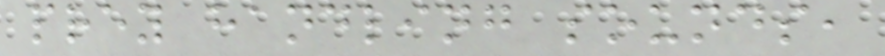prey handling sounds,
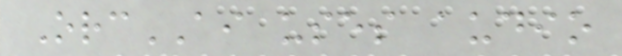OrcAI uses audio
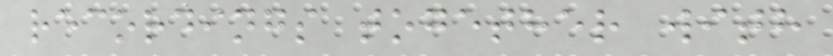recordings together with
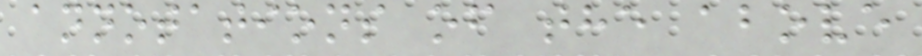annotations of the above
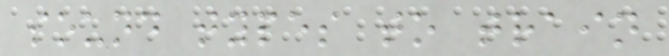sound types to train
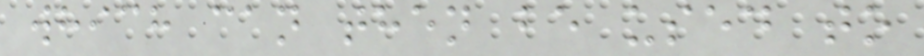which can then be used to
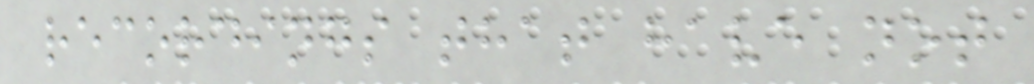recordings that have not
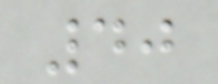40
